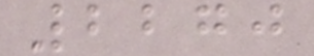2270
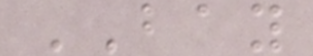BAY
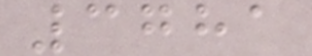3781
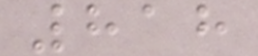818
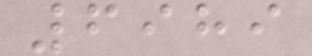6989
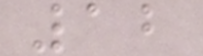12
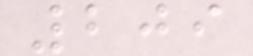209
